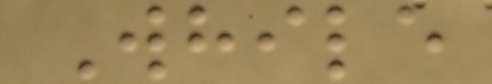While
